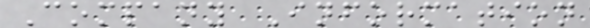Company Information
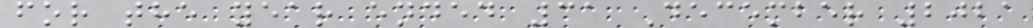for the year ended 31 December 2021
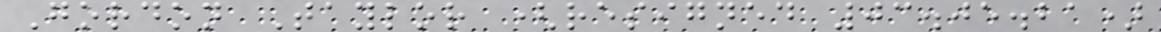Gordon Taylor (resigned 03.05.21)
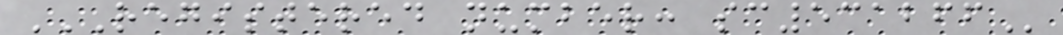REGISTERED NUMBER: SC531266
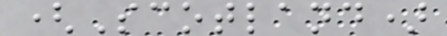(Scotland)
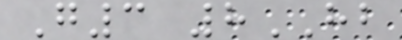G3 8HB
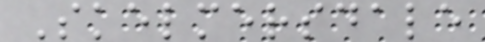Skelmersdale
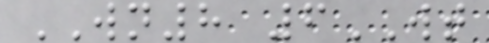WN8 6WT
